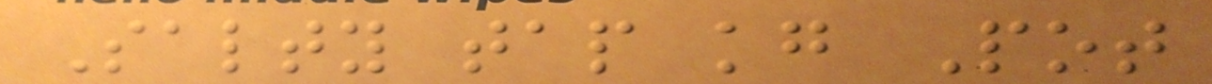Salty tap kg Pot
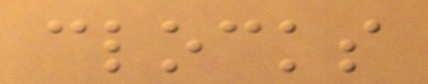clocks
